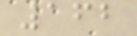162
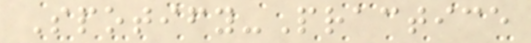Spotify-Practice
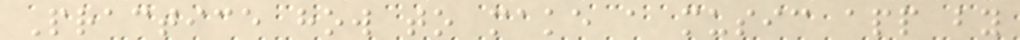Practice how to make a music app by
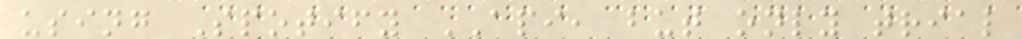using Spotify API, but only trial
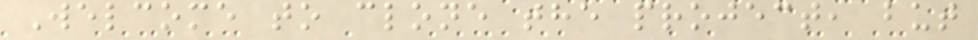Welcome to clone the project, but
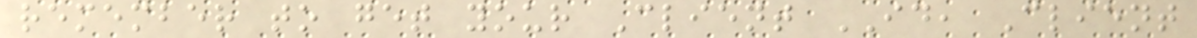remember to get your Client ID, Client
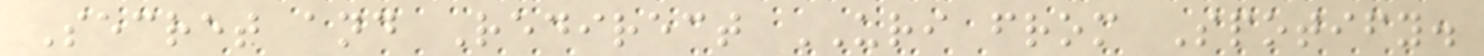Secret and Redirect URI from Spotify.
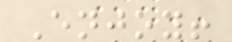Enjoy!
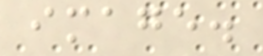image.
